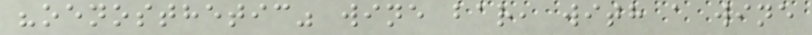"oenosthetic" wine bar, with a wine
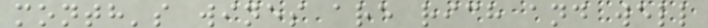month's wines are rich and well
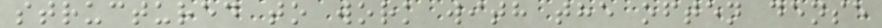structured to work with the often dense
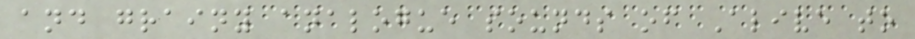and grainy analogue sounds of Alive to
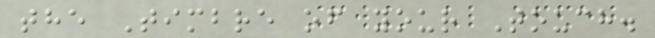the Timbre of your Touch.
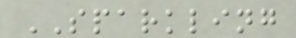SPARKLING
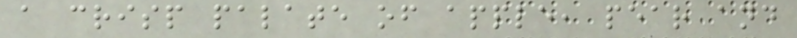a crisp palate of apple, pear and
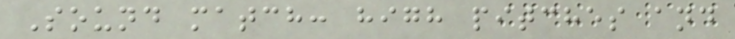Sound match: high pitches and
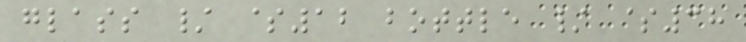glass / $12 bottle / $38
